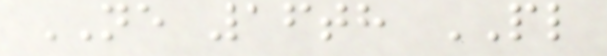NE 16th PL
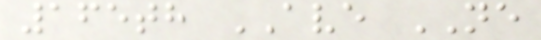165th AVE NE
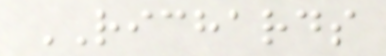RICHARDS
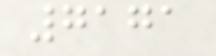7171
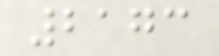2173
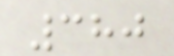380
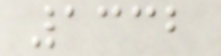1332
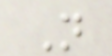N
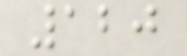120
